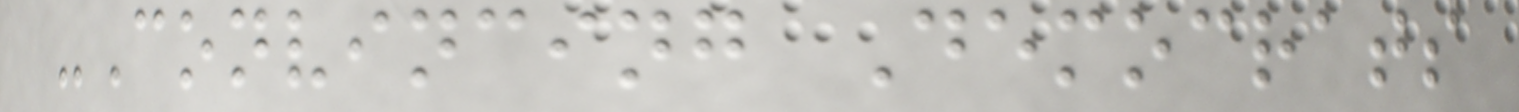-Convincing Democrats
